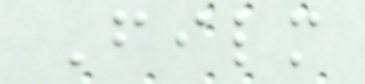Film
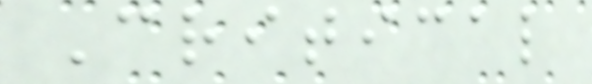Critical
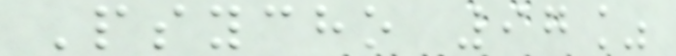Psycho 97%
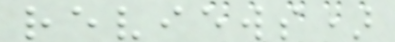reviews)
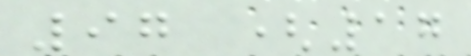97 (17
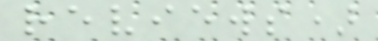reviews)
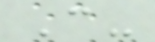C-
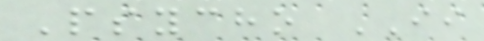Psycho II
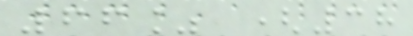66% (38
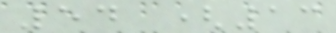54 (13
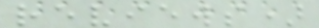reviews)
